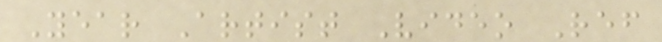Year Artist Video Ref
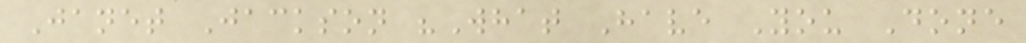Janet Jackson "What Have You Done
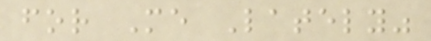for Me Lately"
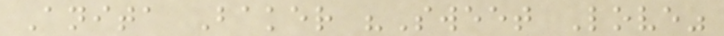Anita Baker "Sweet Love"
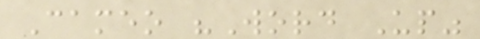Cameo "Word Up"
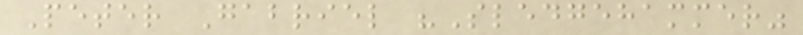Peter Gabriel "Sledgehammer"
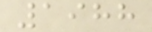1988
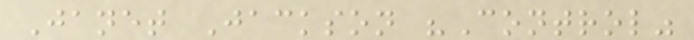Janet Jackson "Control"
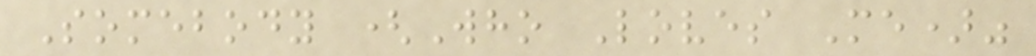Somebody (Who Loves Me)"
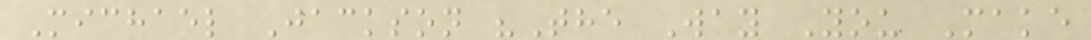Michael Jackson "The Way You Make
